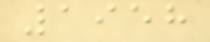1958
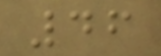46
